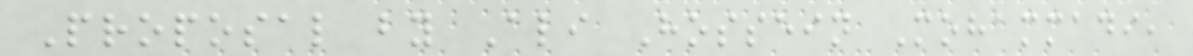Proposal by Ali Hossein Mohammadi,
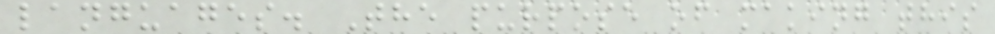languages. The purpose of making this
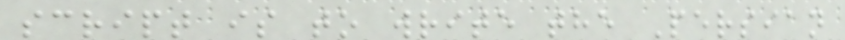script is to write the Persian
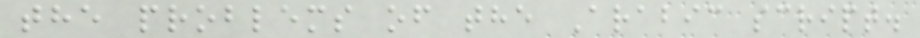the problems of the Arabic script.
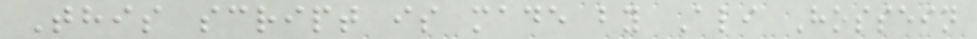This script is made by Ali Hossein
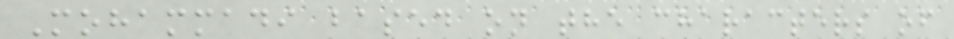Mohammadi based on the characters of
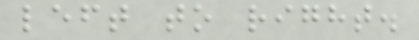left to right.
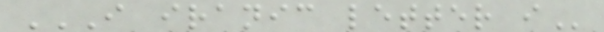I IRANIC LETTER I
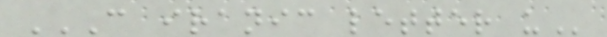C IRANIC LETTER U
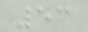53
